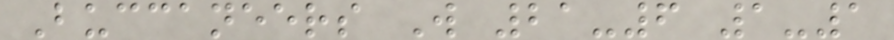Buccaneers W 21-6 1-1
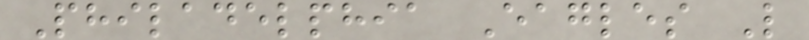Philadelphia Eagles L
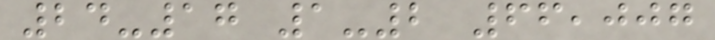24-17 1-2 66,007
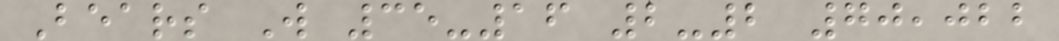Bears W 35-16 2-2 70,022
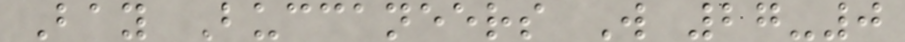Bay Buccaneers W 27-0
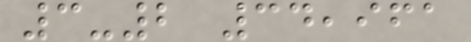3-2 34,961
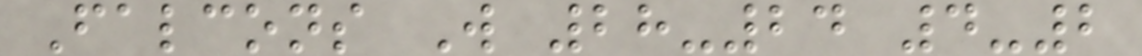Falcons W 28-24 4-2
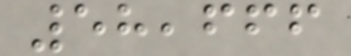58,666
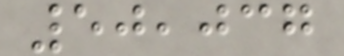50,037
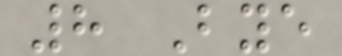8 Bye
